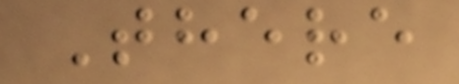There
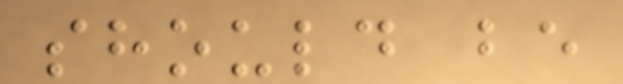should be
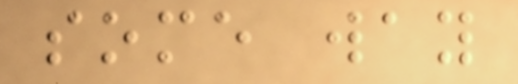some way
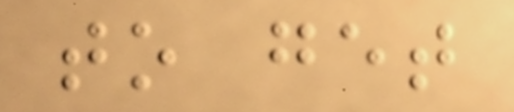to get
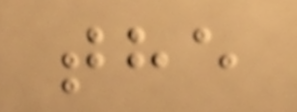the
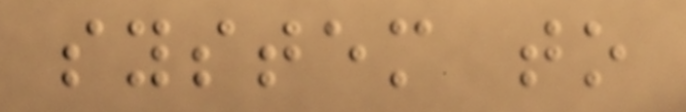system to
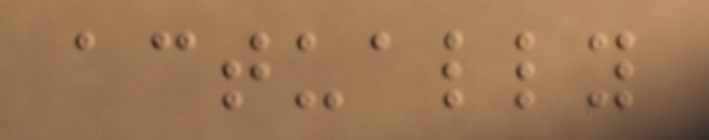actually
